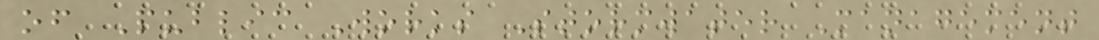of Public Works Stormwater Management
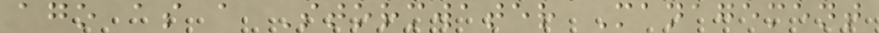ago as a Stormwater Management
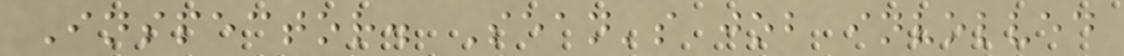Inspector. Sean's job involved
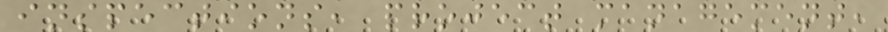inspections, project management,
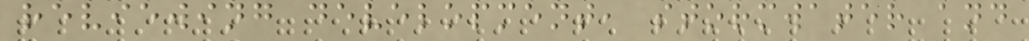reviewing development, stormwater and
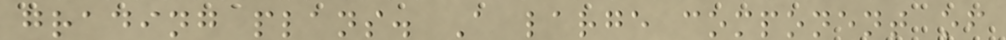grading plans. A large component of
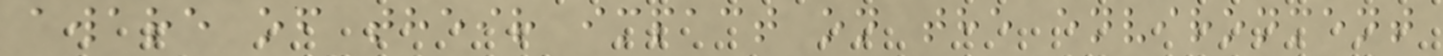aware of their impact on the environment
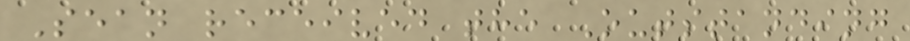Sean received the Outstanding
